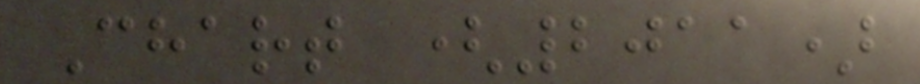Chart (2011)
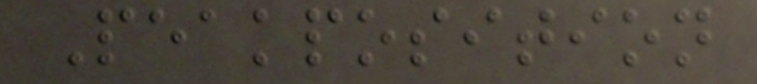Peakposition
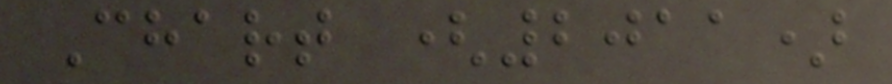Chart (2011)
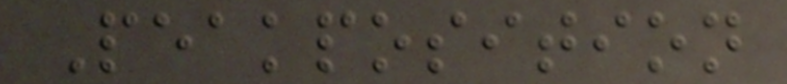Peakposition
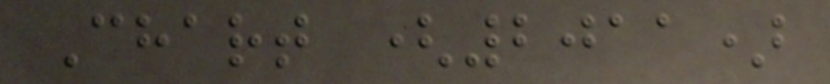Chart (2011)
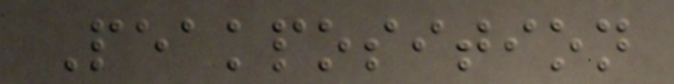Peakposition
